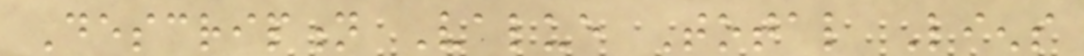Description Value Total Liens
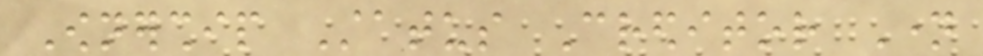Ownership Status Creditor Name
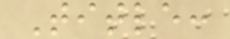Title:
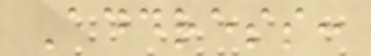Address:
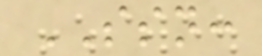SSN:
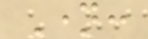Name:
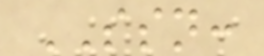SSN:
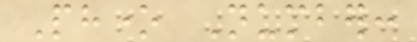Phone Number:
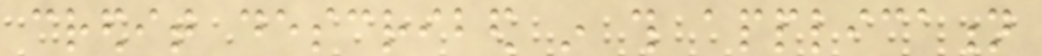credit described in this application
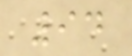94
